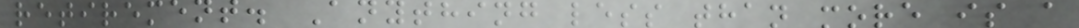retirement. Anything less than more is a
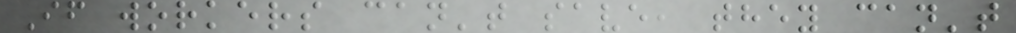If workers can't save, they can't
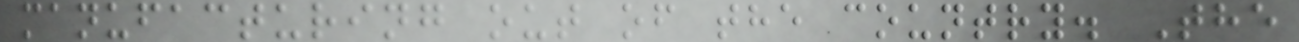manufacturing out of the country. The
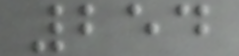254
